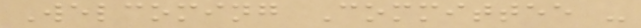Welcoming Committee -
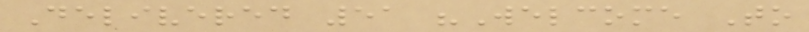Delivered 51 "Welcome To
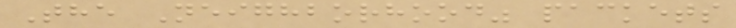The Neighborhood" packets
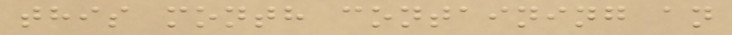this month containing an
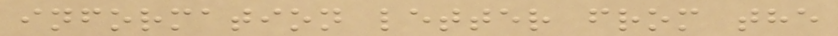information letter from the
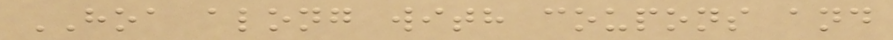HOA along with coupons and
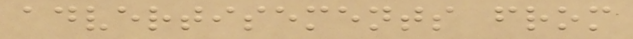advertisements from
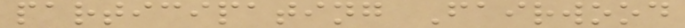participating Fairwood
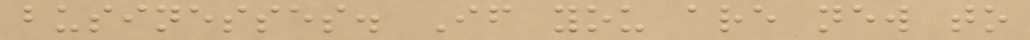businesses. If you are new to
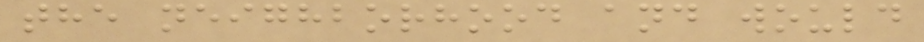the neighborhood and would
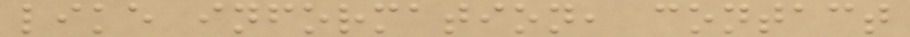like information, contact
